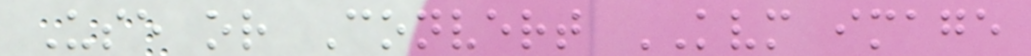Use or Convert KVM image
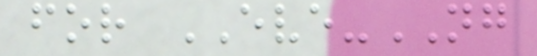for EVE-NG
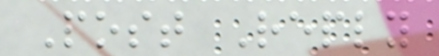Post Reply
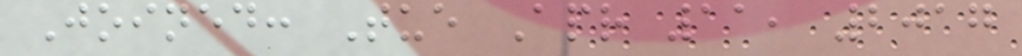Joined: Tue Apr 11, 2017
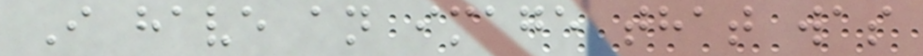I have an image that was
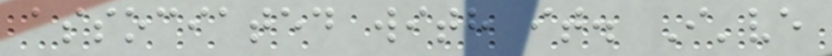associated with it. I've
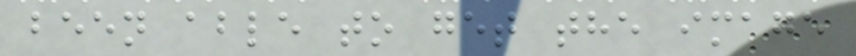been able to get the image
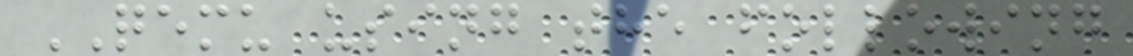QEMU using the following
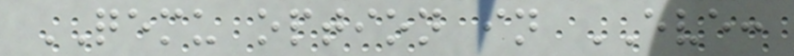QEMU option in EVE:
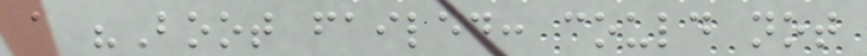a "Boot failed: could not
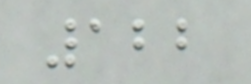122
